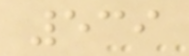539
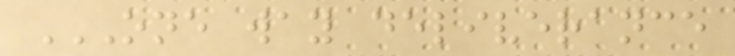ONE WAY DELIVERANCE
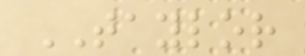TAYLOR
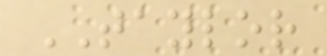TAYLOR
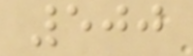500
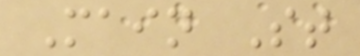Main St
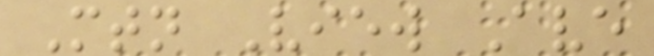Mtn View Ave
